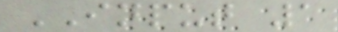INPUT 1
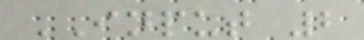INPUT 2
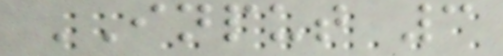INPUT 3
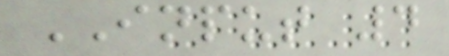INPUT 4
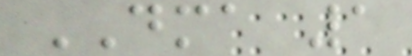DMA 1
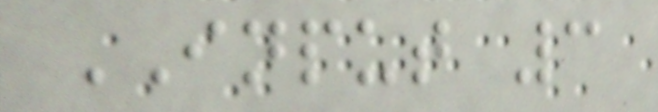INPUT 3
